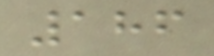186
